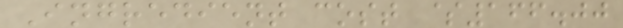Ingredient cost $166.00
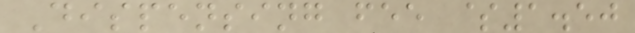Dispensing fee $1.50
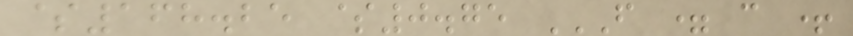$168.25 $0.75 F = C +
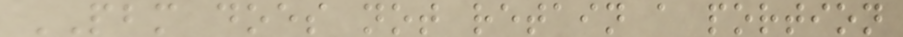PBM does not retain a portion
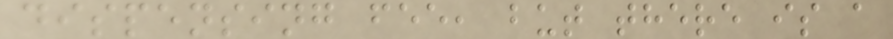dispensing fee, but there is a
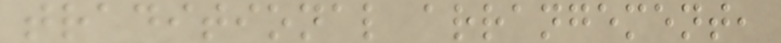traditional arrangement,
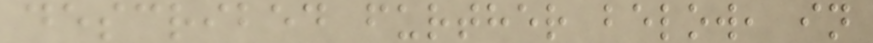described further below, in
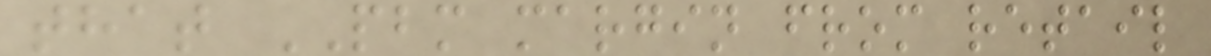that PBM margin from retail
